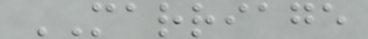MARRIAGE
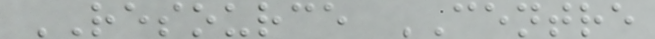RESOURCE CENTRE
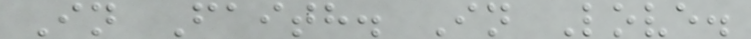In Faith. In Love.
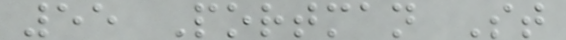55 Portman St
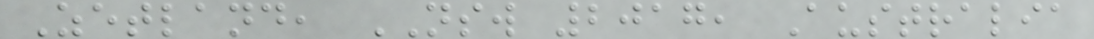Zetland, NSW 2017, Australia
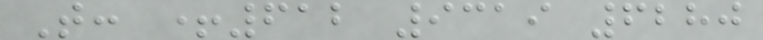T: +612 9319 6280
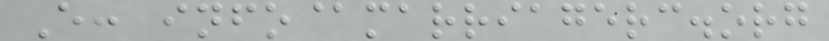E: info@marriagerc.org
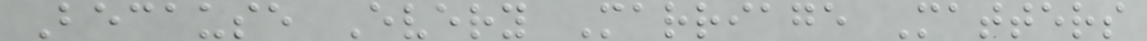Because Every Marriage Matters
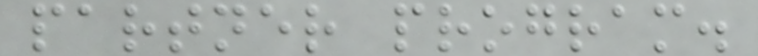partner program.
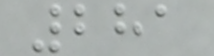281
